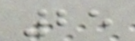25
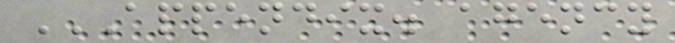APPENDIX. AGENCY
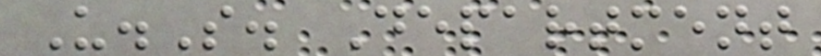U.S. Department
